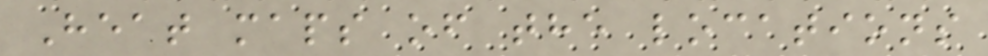Heat maps of the locations
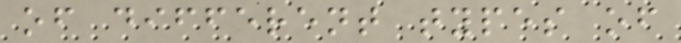of different types of
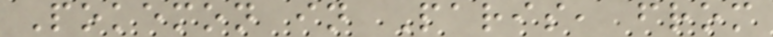Pokemon in Paris, from
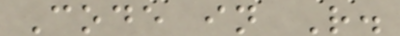Code in R.
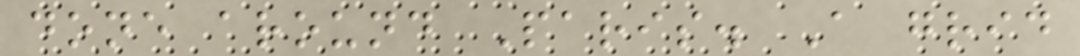done around Paris. A grid
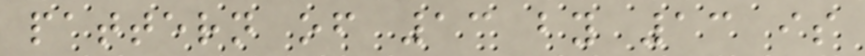pattern of 13 by 13 is
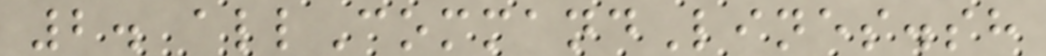2. allCommandLines.sh
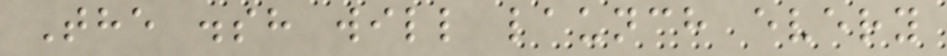The .sh will launch every
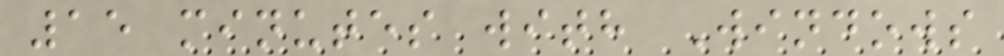15 minutes with Windows
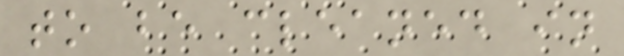to be cleaned in
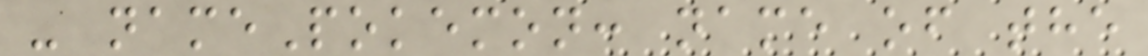- namePokemon: name of the
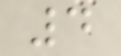4
